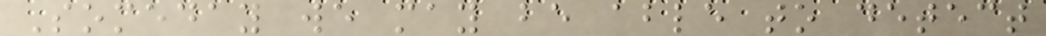Someday we may be able to detect
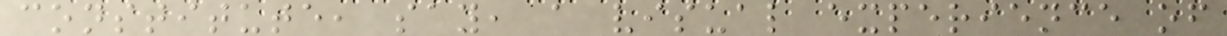constitute, say, a visual experience of
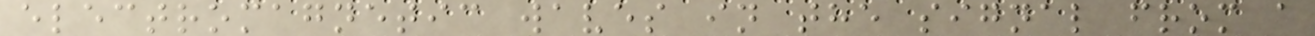electromagnetic waves in the signal from a
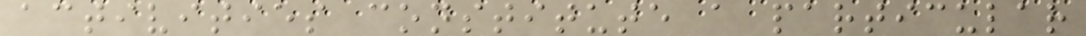activities constitute a particular
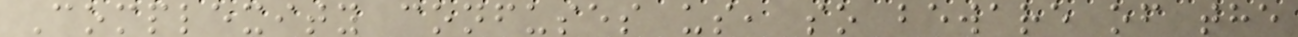Complexity confuses us, so beware of the
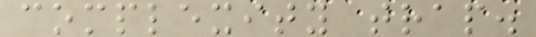complexity trap.
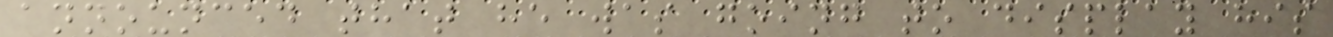announced that he was going to display his
